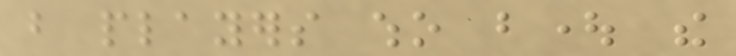but players who bought the
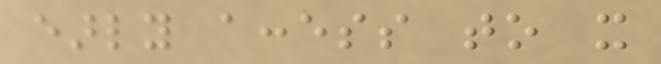early access to it
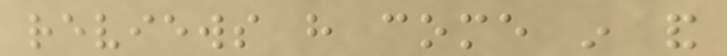reviews have come in and
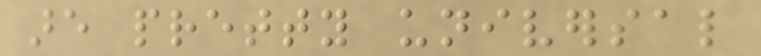are pretty universal
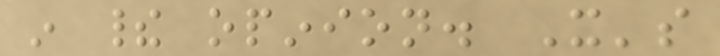in their opinion. It's
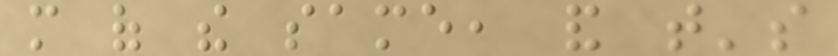more of the same, and that's
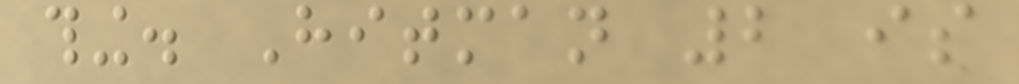thing. Hitman 2 is
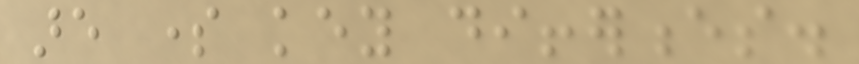are some key differences.
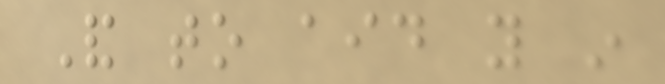And to aid you in
